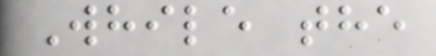While the
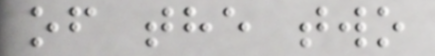of the two
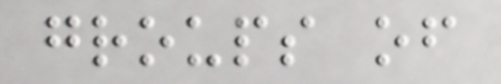groups of
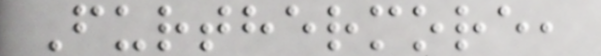Furthermore,
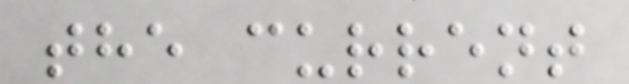the current
